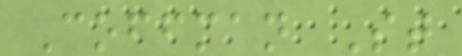Coffman St
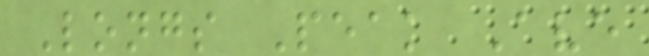Longs Peak Ave
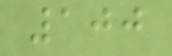100
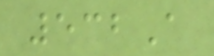532A
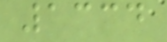1334
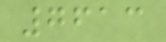7613
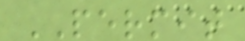PERMIT
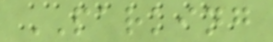PARKING
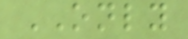ONLY
